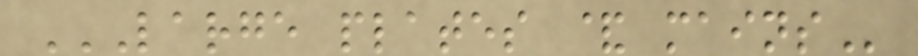LARGE PLATES & MAINS
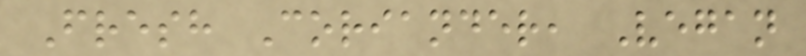Fresh Coriander, Vegan
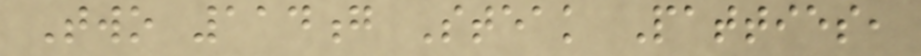Two 114g Steak Patties,
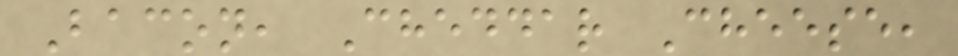Bacon, Cheddar Cheese,
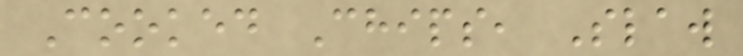Cooked Chips, Slaw
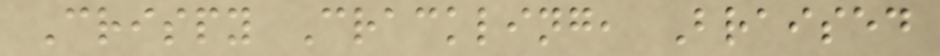Crispy Crackling, Braised
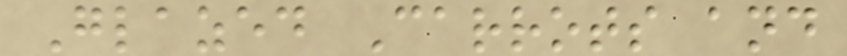Glazed Carrots and
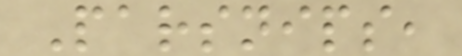Parsnips,
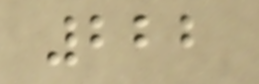222
